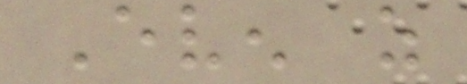Even as
